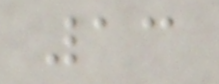13
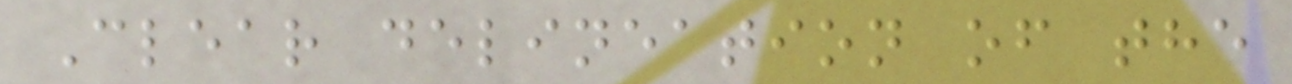Clear delineation of the
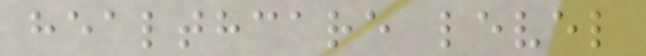healthcare level
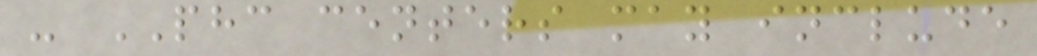- PHC centers may include
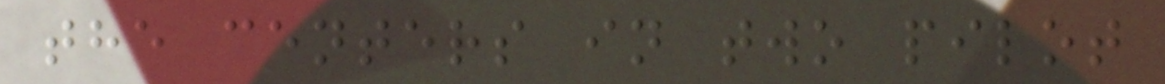the centers in two pilot
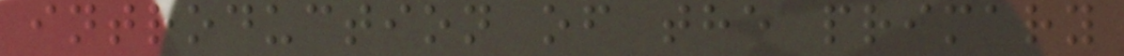introduction of the primary
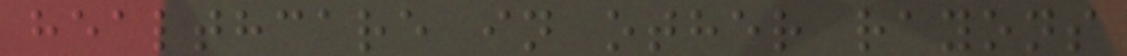healthcare in other rayons
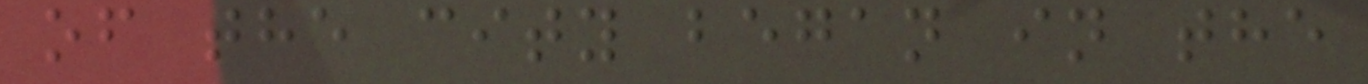of the city began in the
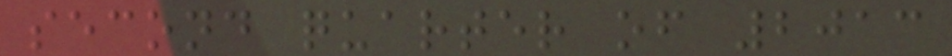second quarter of 2013
